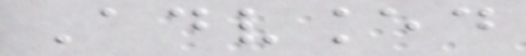Advanced
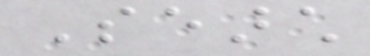Search
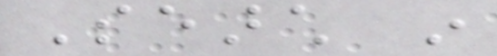Search in
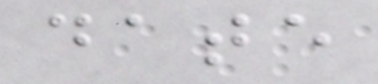date
